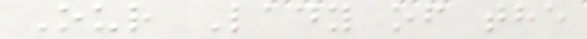Our Lady of the
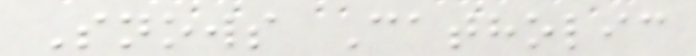Snows Catholic
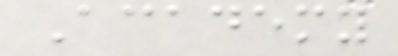Academy
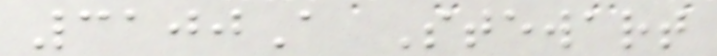3100A Stewart
